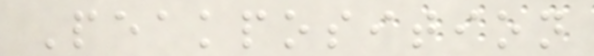Peakposition
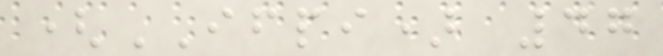(IFPI) 47
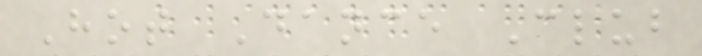Hot Dance Club
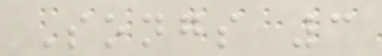Songs 3
